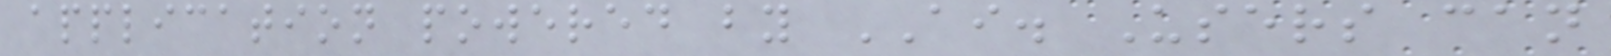application powered by AI. Users can
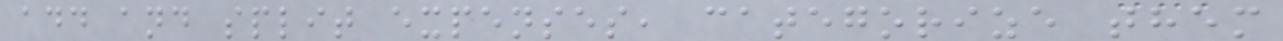add and split expenses, categorize them
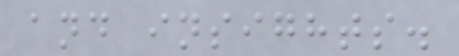and insights.
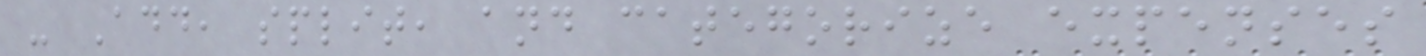- Add, split, and categorize expenses
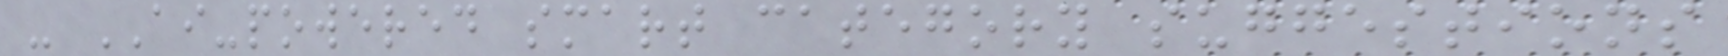- AI-powered smart category suggestions
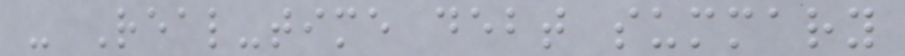- Real-time debt summary
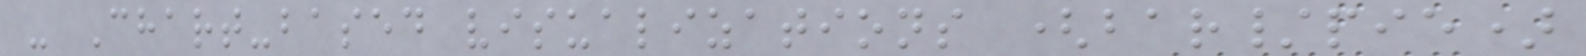- Chart-based visualizations (bar/pie)
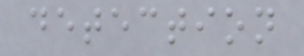detection
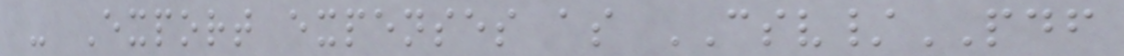- Export expenses as CSV/PDF
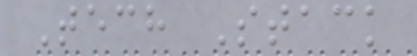Tech Stack
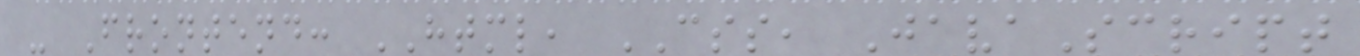- Frontend: HTML, CSS, JavaScript
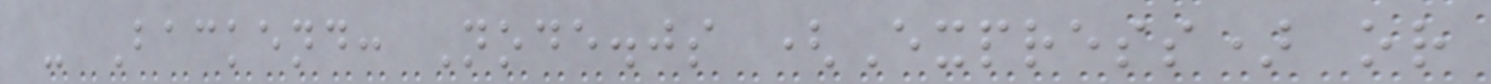- Backend: Node.js (Express) or
